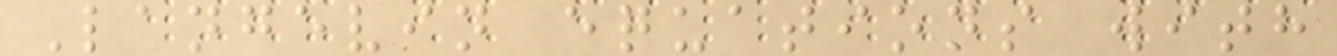Langevin equations with
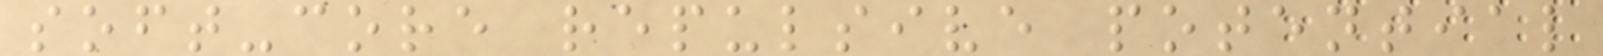soft-core repulsive potential
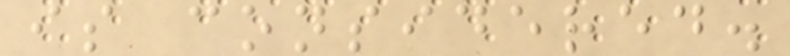is considered.
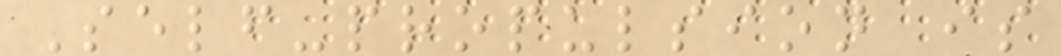Self-propulsion is
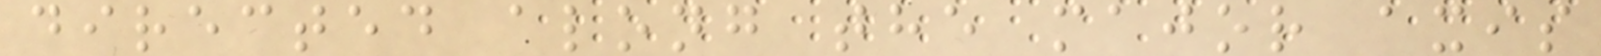directed along the major axis
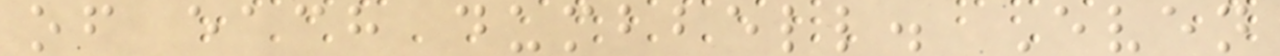of each dumbbell. Even
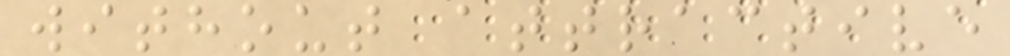without attractive
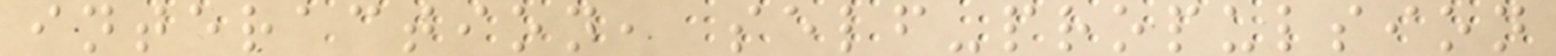interaction, self-propulsion
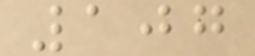107
